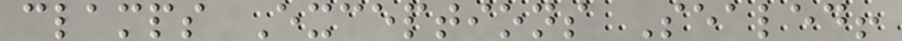clamps Exceptions Sealed!
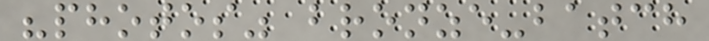"photos" bronze-batch
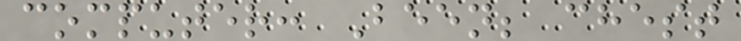computer: Been; chest
